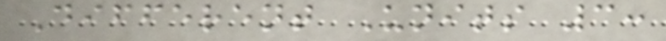Different Units 3:
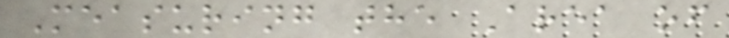Measuring the Area of
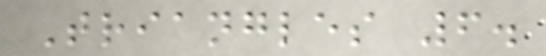Triangles 6.
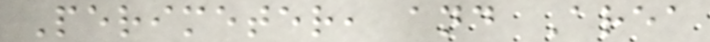Perimeter, and Area
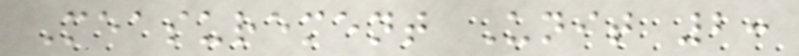Measurement Unit 2:
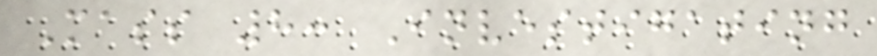Mass 8: Investigating
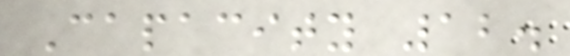Capacity 12.
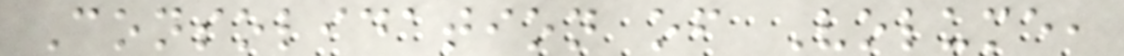Consolidation of Volume,
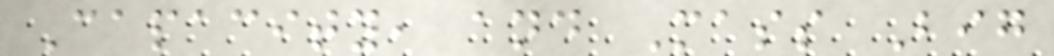Capacity, and Mass Big
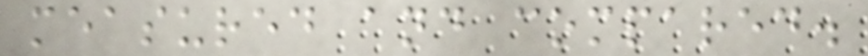measured and compared.
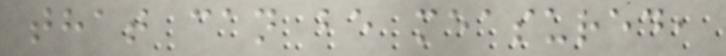that can be measured,
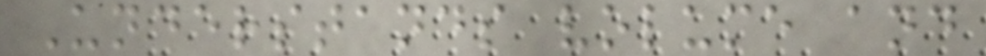Understands volume and
